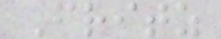Fritz
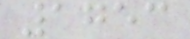1753
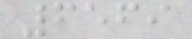6569
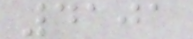4101
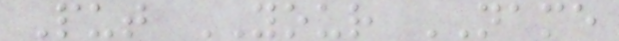Put YOUR NAME
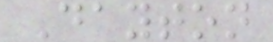Dayton
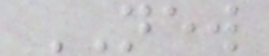NEW
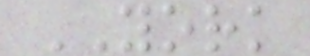YORK
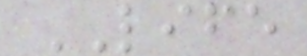LIFE
